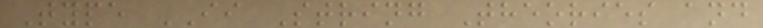Type II String Theories and
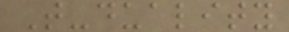T-duality
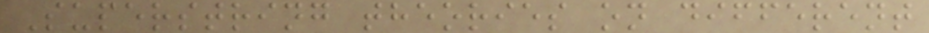Superstring theories on different
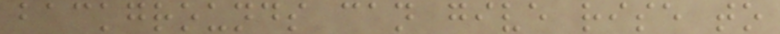backgrounds can give rise to
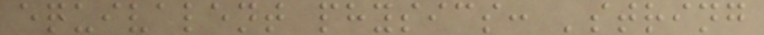equivalent physics: 'string
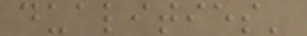dualities'
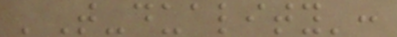'T-duality':
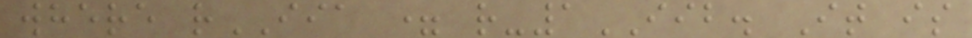where rIIA = r-1IIB. It is
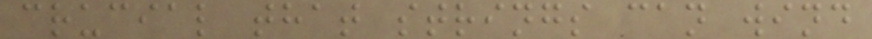crucial that strings can wind
